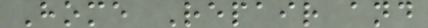Home Repair and
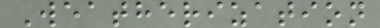Weatherization
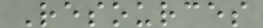Resources
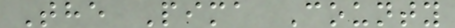The Pima County
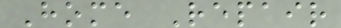Home Repair
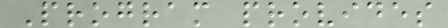Program provides
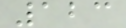123
